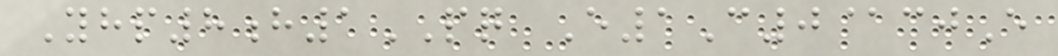Yhp8h1PQ E1C0@cjE
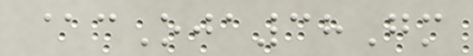@cOja38Gm
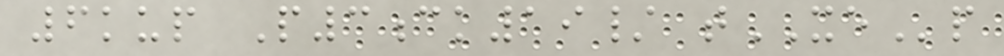6kup P3ck19/ tXEp
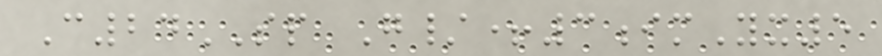C24SP G/+3imYx5
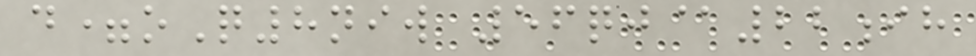d=oQ8niw 56qj@22ih
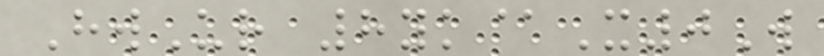HwUr 8yk@X0W
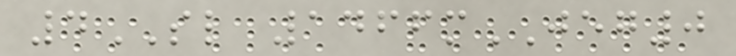4SL 1466mJEG0
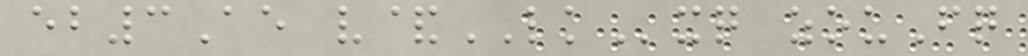eb3Ae v&LKxq zouFq
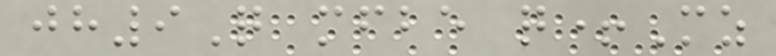jh9Q mfbe q+Mz
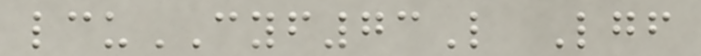lcuCYF73L Lgf
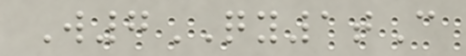W7QY1tC
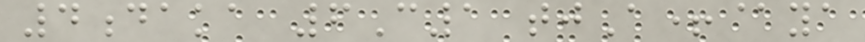4daka 6C1 tjA+@ya
